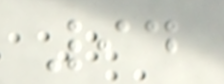94
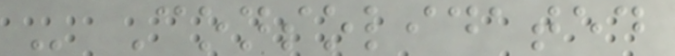- Consolidated
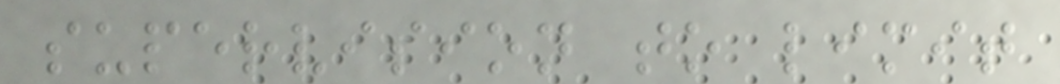supervision to limit
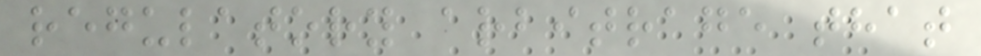regulatory arbitrage that
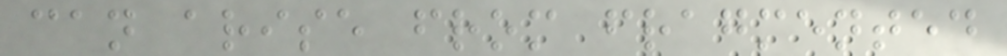can arise from fragmented
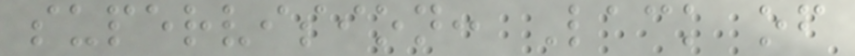supervision: Lack of
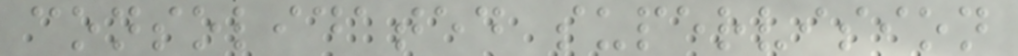consolidated supervision
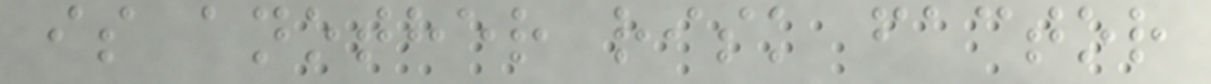is another risk factor
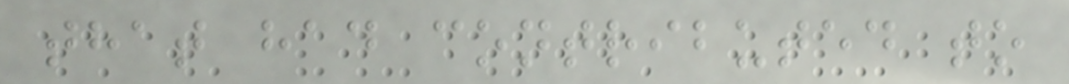that had contributed to
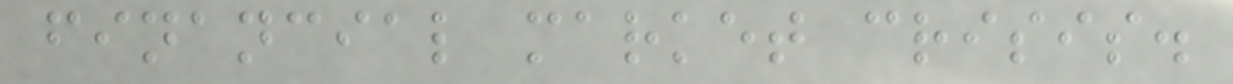financial market crisis.
